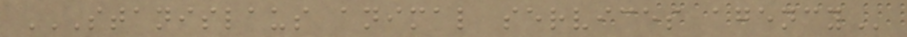STANISLAUS ANIMAL SERVICES AGENCY
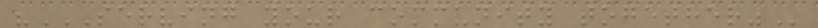"SERVING YOUR COMMUNITY TOGETHER"
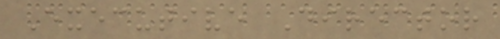Executive Director
